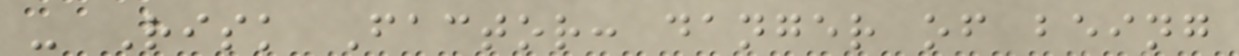- Risk Factor: danger of being
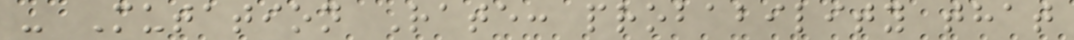- Mutation Rate: probability that
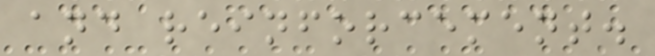and reinforcement.
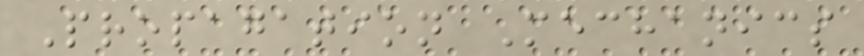Propagation Mechanics
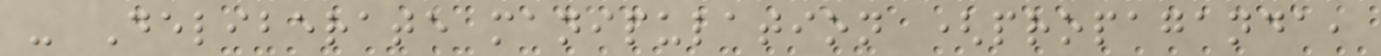- Deliberate manipulation (propaganda,
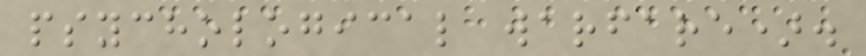psychological warfare).
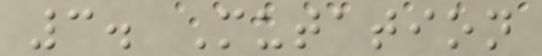3. Mutation
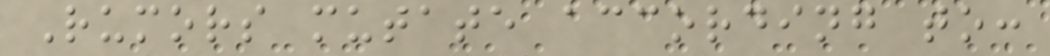Rumors mutate according to:
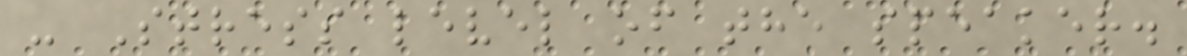- Stress level of the speaker.
